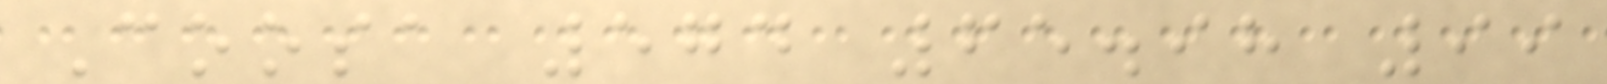Coosa 574 65.98 99
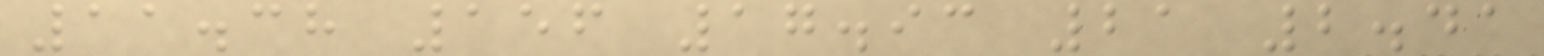11.38 156 17.93 21 2.41
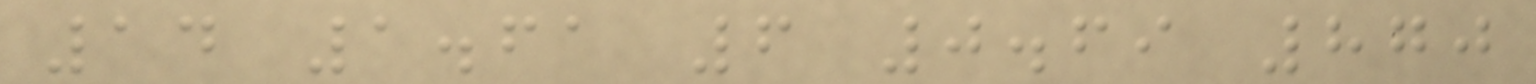14 1.61 6 0.69 870
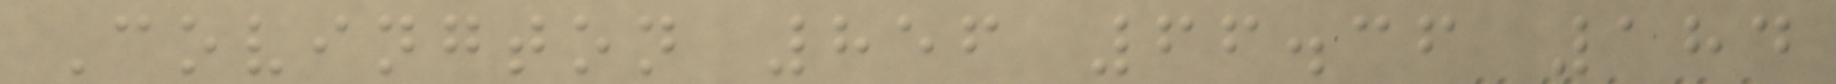Covington 856 66.36 184
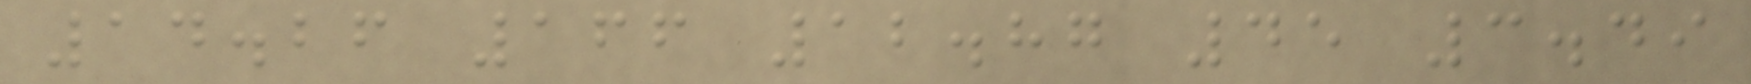14.26 166 12.87 45 3.49
